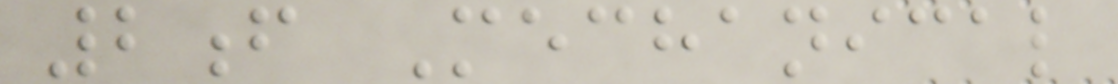2f Mechanical
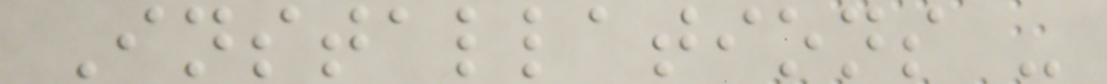Installations -
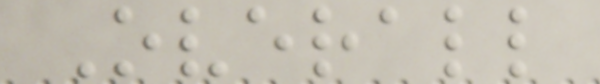Overall
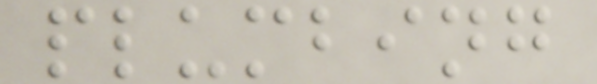plumbing
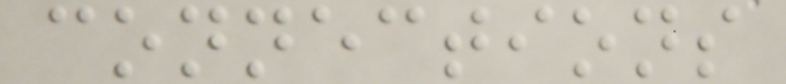connections
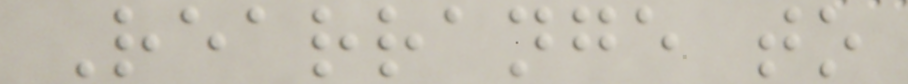Rearrange to
